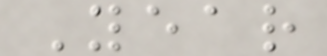Year
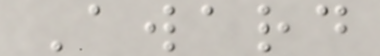Award
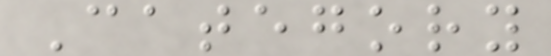Category
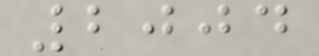2004
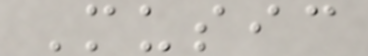Music
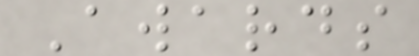Awards
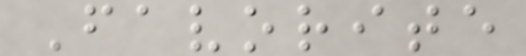Favorite
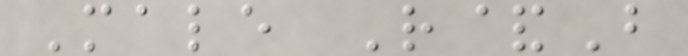Male R&B
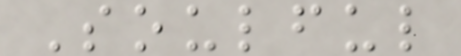Soulful
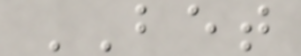BET
